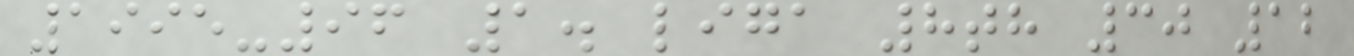1995-96 1. liga 8th 30 12
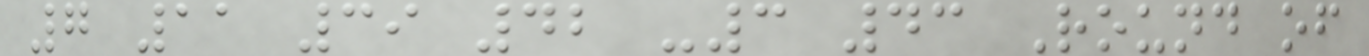7 11 39 42 -3 43 Round of
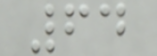64
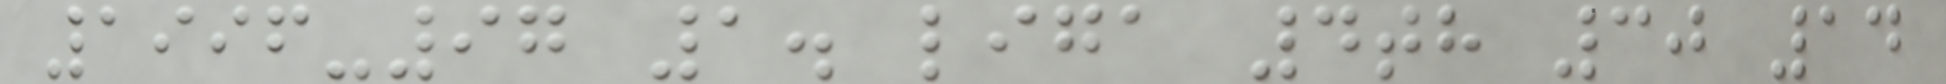1996-97 1. liga 4th 30 14
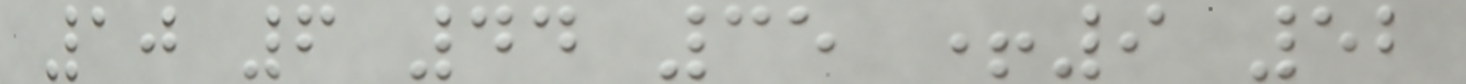10 6 44 35 +9 52
